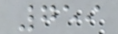759
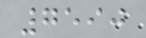7590
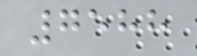7588
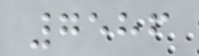7586
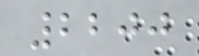2200
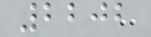2202
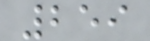259
